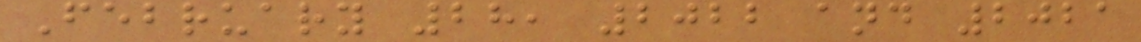February 28, 2022 and 2021
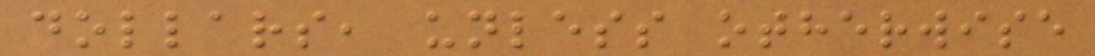dollars, unless otherwise
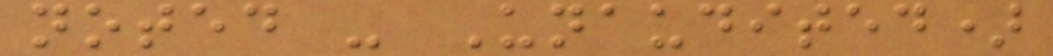noted - Unaudited)
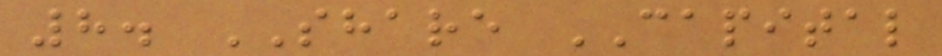8. SHARE CAPITAL
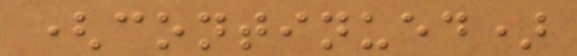(continued)
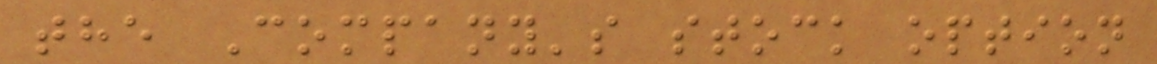the Company's stock option
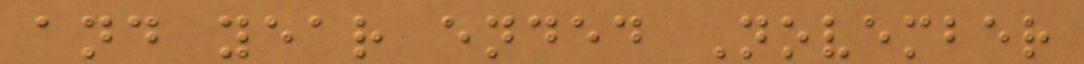and year ended November
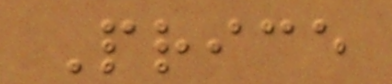Price
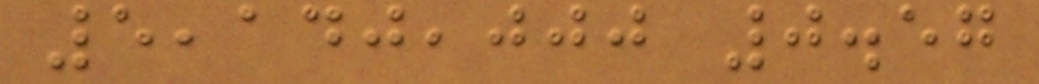5,140,000 0.57
